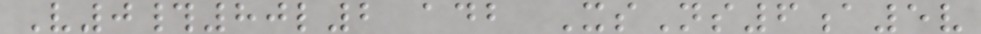V0#80l2 adb XsNs6a5v
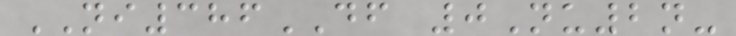NI386DF 0Nu2n-
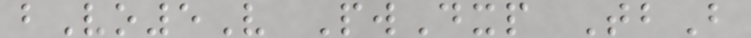bVo5V PwDxp TbB
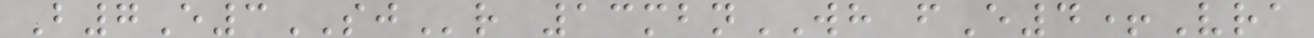B7E3SJr 13mbnWH fE4+Vra
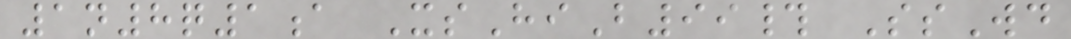1n8q1a XsHiB99# SsWd
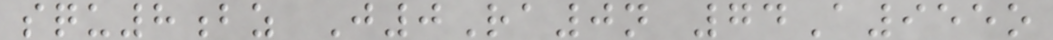squ8bz J0Ra0n 74A955o
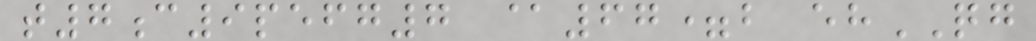t7c9pefg7 @67=b ehQG
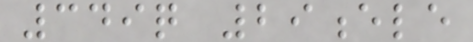349q 29ele
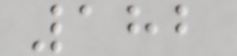182
